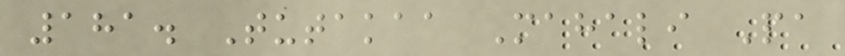181. Tutakaa Mahali Pa
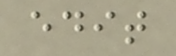edit
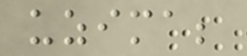uzima;
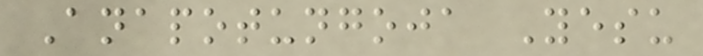Anapotungoja Yesu
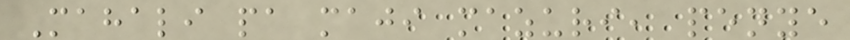Mahali pa maji mazuri, penye
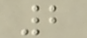2
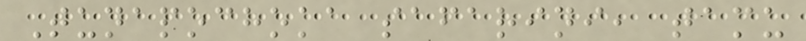Tunapochoka safarini, tamu
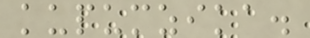kupumzika.
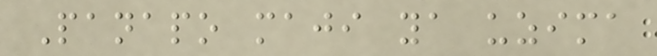Panapo maji ya uzima
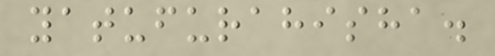yatufurahisha.
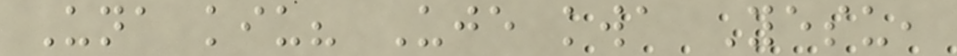Una kiu? Uje kwa Yesu,
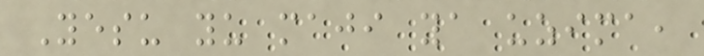Yesu yu maji ya uzima,
